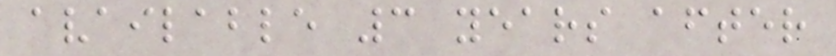available 3 years after
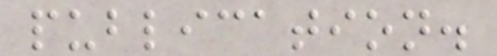publication.
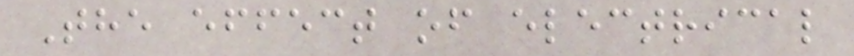The effect of electrical
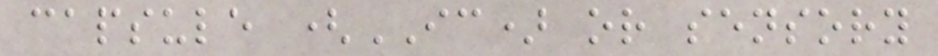capsule (IC) or sensory
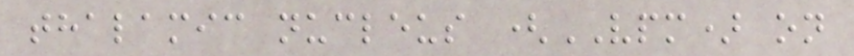thalamic nucleus (VPM) on
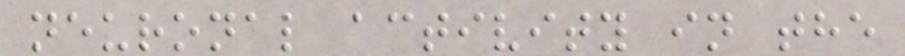neuronal activity in the
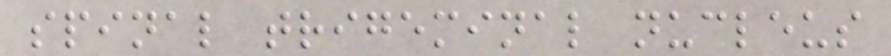spinal trigeminal nucleus
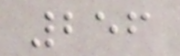256
